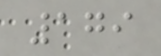179
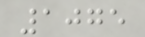1075
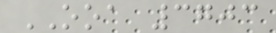OOA 3703
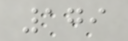179
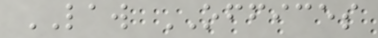LAW OFFICES
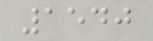1540
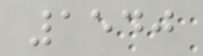1540
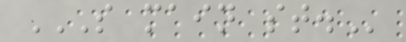S MAIN ST.
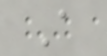A
